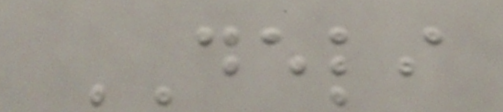DELI
